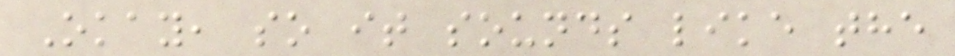Okay, so it sounds like the
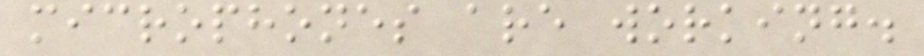microphones are working.
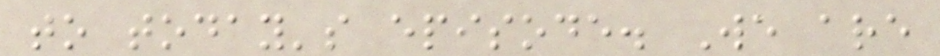to today's episode. We are
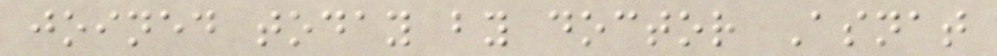joined today by doctor Asnat
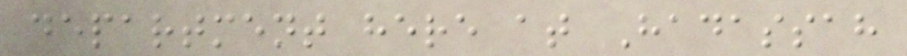department here at Hadassah
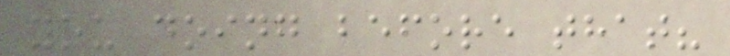you doing before that?
